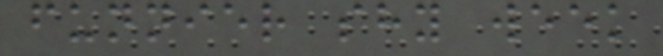funnier shy week
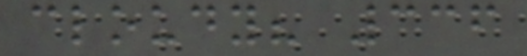cloudy? 336
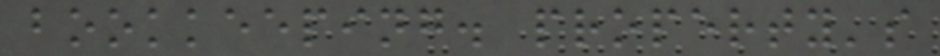bookkeeping. property's
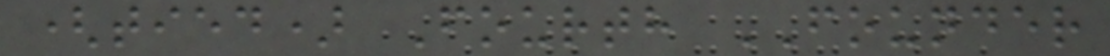(tied) Fourth FOUNDER
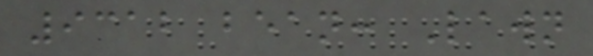9312 bean: Lawn
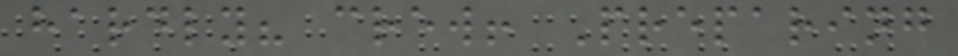hardly? crew! Preparing
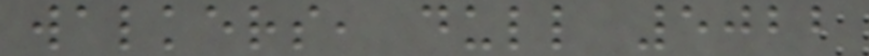walkers, dull 5022
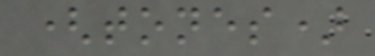(tones)
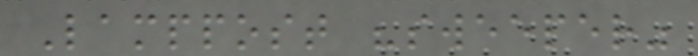Lamppost "sweeper"
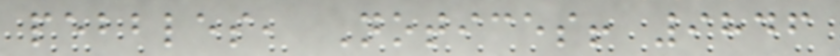pebbles, Notices! 9846
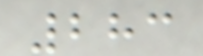283
